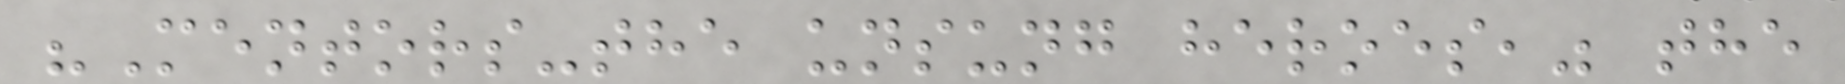"Mentors-the unsung heroes," the
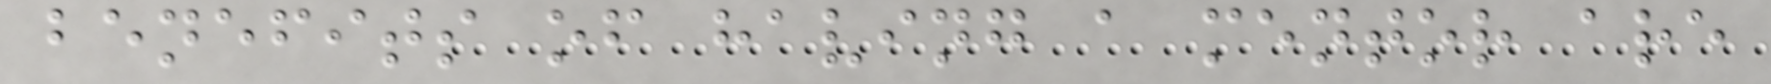benefits of having a mentor are
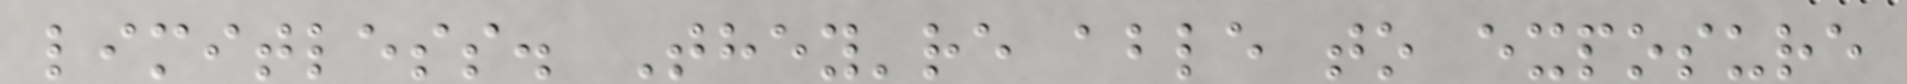limitless. They're able to exposure
